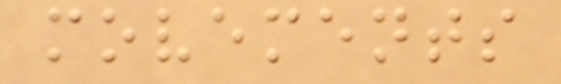movements
